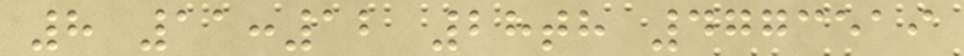8 11:12 28th 4773519
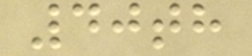40th
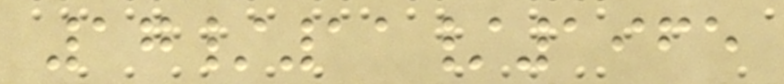17/11/1965
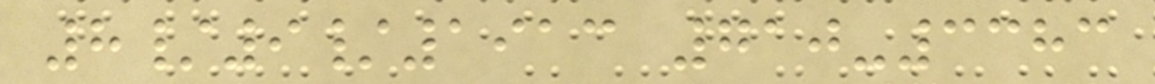8/9/1913 710-3383
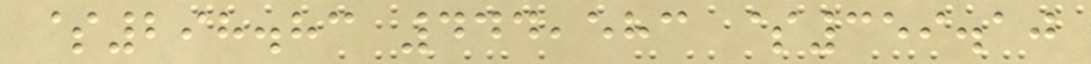$298.83 444,583 $359.10
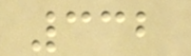332
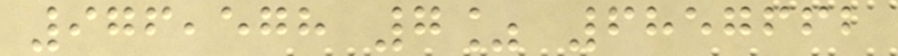976,578 7% 6857662
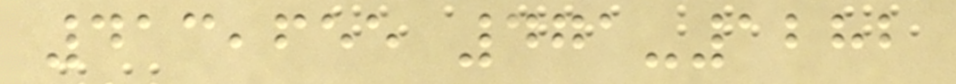413,655 471-1282
